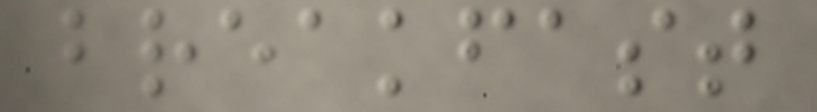breakfast
